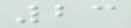23
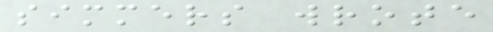simmers wrote
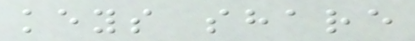keys share
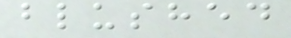blushed
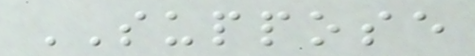SUPPOSE
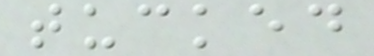tucked
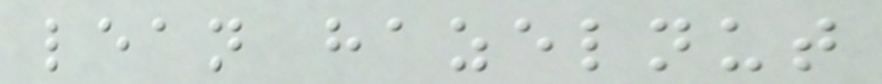lean hazelnut
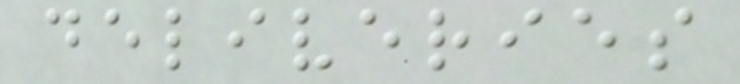deliveries
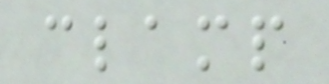clamp
